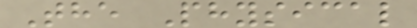The Physical
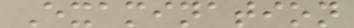Examination
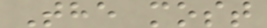The most
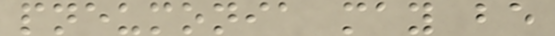pneumonia may be
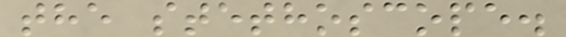the stethoscope.
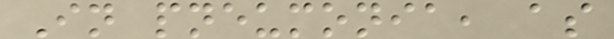In pneumonia, as
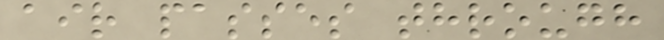air passes through
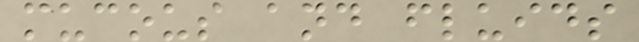mucous and fluids
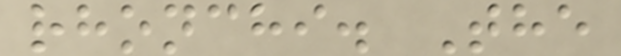rhonchi. The
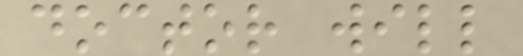doctor will
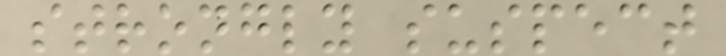strongly suspect
